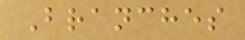Branches
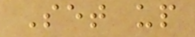Set up
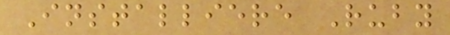Installiere Ruby
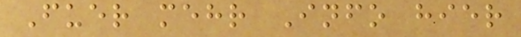Fuer mehr Info hier
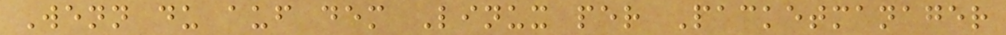Wenn du auf dem Linux per Packetmanager
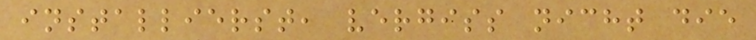installierst, vergiss nicht die
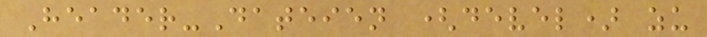Header-Dateien (devel) zu
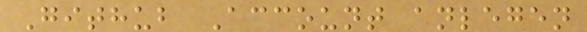Github Account anlegen
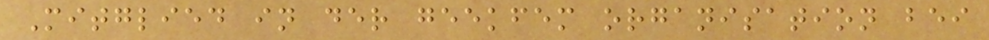Mitglied in der geekfem organisation bei
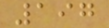197
